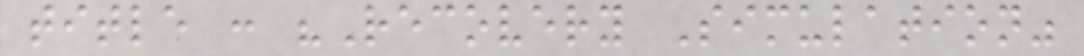title : "Recovery Simulation"
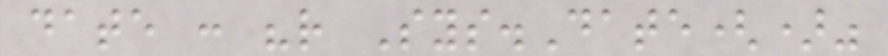date : "r Sys.Date()"
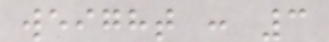weight : 3
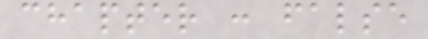chapter : false
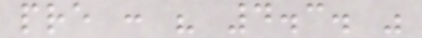pre : " 4.3. "
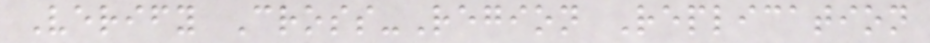Verify Cross-Region Replication
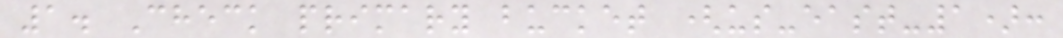1. Check primary bucket (us-east-1):
